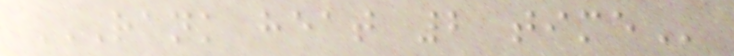RANK HEAT 2 TIME
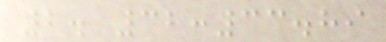2. 32:33.89
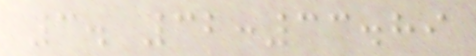3. 32:33.89
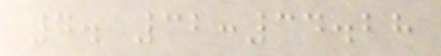4. 32:34.28
